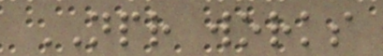NPR works
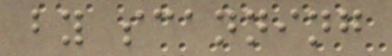by scanning
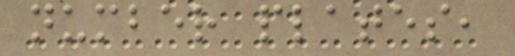number plates,
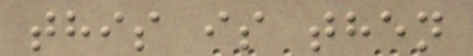this is then
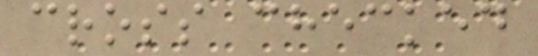cross checked
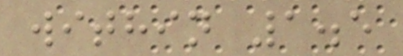within 1.5
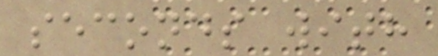seconds with
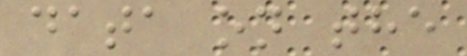data on the
